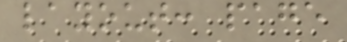layout: page
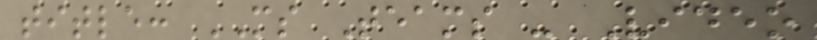title: MS Teams - Video
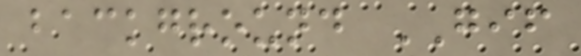background GIF
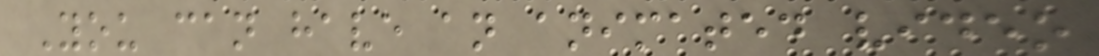You can have an animated video
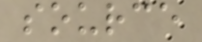source
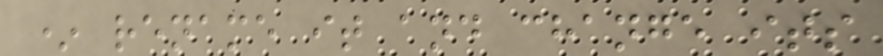* rename it and change its
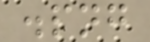.png
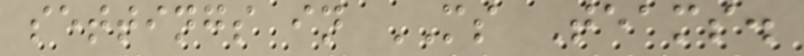settings in MS Teams.
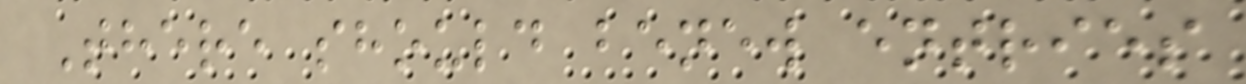There should benew entries
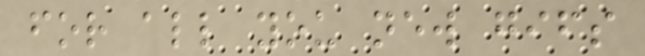for all you new gifs
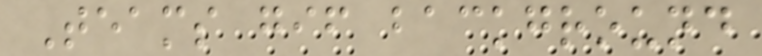Teams gif background
